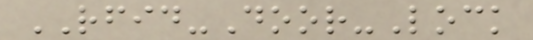RFID-Door-Lock
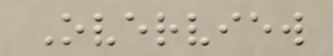Overview
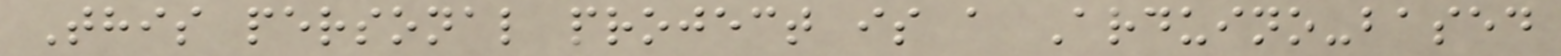This personal project is a Arduino-based
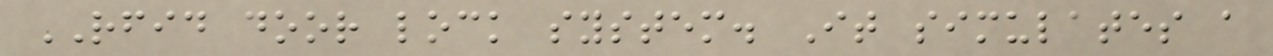RFID door lock system. It simulates a
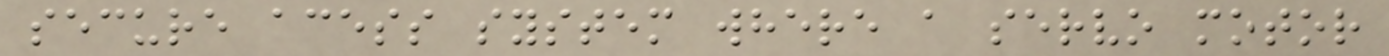secure acess system where a servo motor
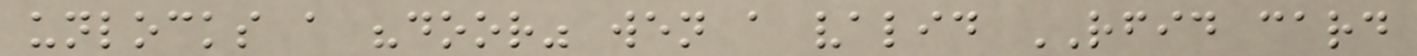unlocks a "door" wen a valid RFID card
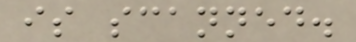is scanned.
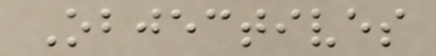Objectives
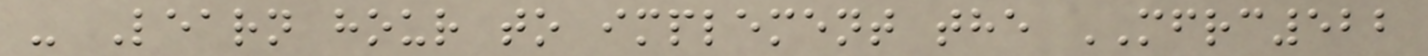- Learn hour to implement the MFRC522
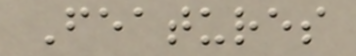Features
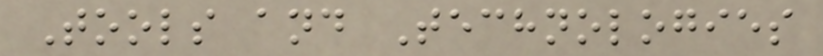Tools and Technologies
